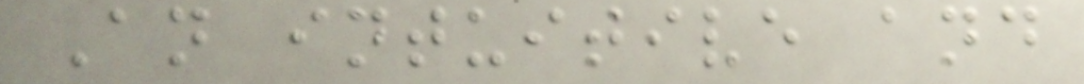An intuitive and
